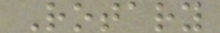Rotary
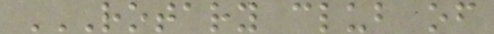ROTARY CLUB OF
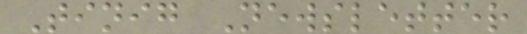Tinig Newsletter
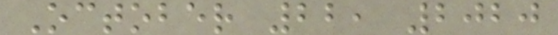October 22, 2020
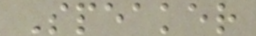Speaker
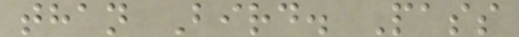than Bird. Pass
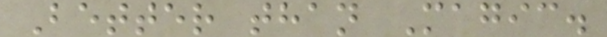Better than Magic.
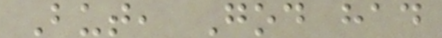But, God had
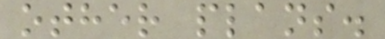other plans.
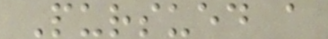Pursued a
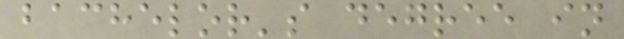bachelor's degree in
